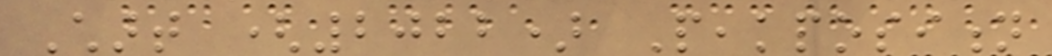Chart (2022) Peakposition
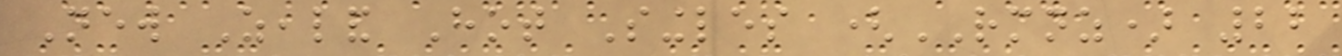New Zealand Hot Singles (RMNZ) 22
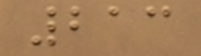213
